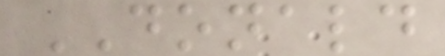DONALD
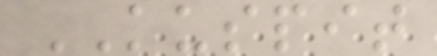KUSPIT
